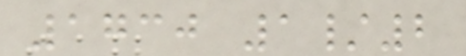1730 1/2
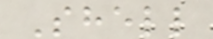Shell
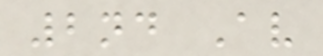2nd Av
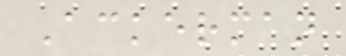Ackerman
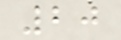20
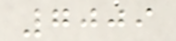7009
